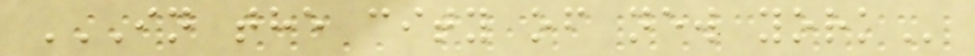IN THE CITY OF NEW YORK
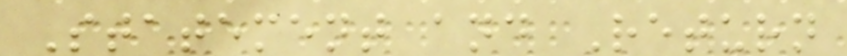Statement and Return
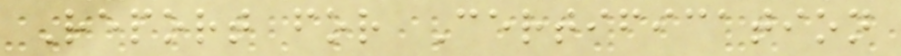Report for Certification
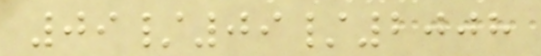09/09/2008
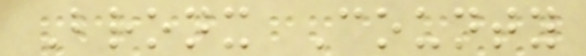Bronx County
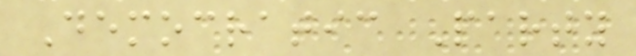Democratic Party
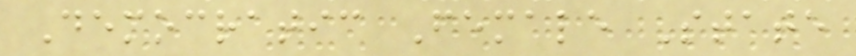Democratic Female State
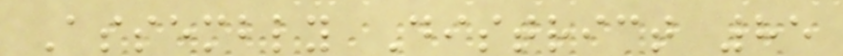Assembly District 85
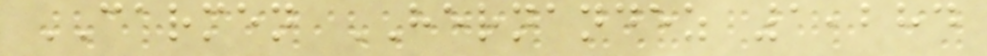CARMEN HERNANDEZ 1,284
